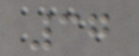37
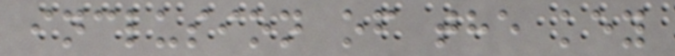inclusion of the key
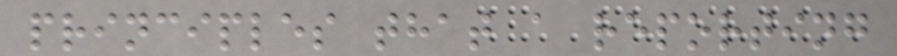principles that a reporting
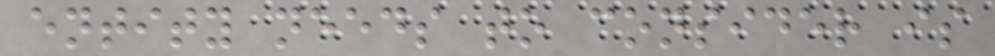entity needs to consider is
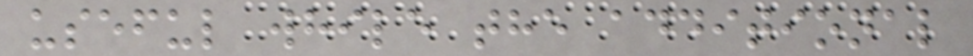useful while the additional
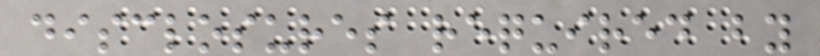disclosures required by
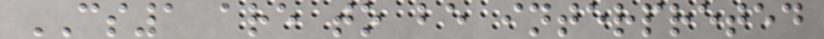CS1 are to be interpreted
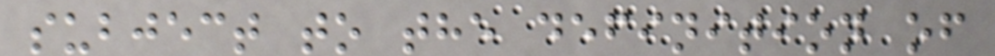subject to the definition of
